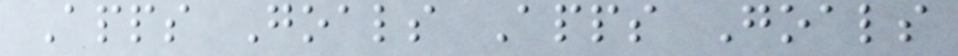Apps Goals Apps Goals
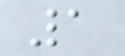1
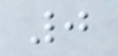0
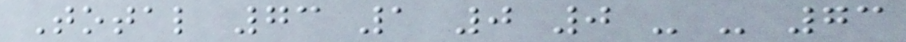Total 73 1 0 0 - - 73
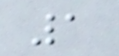1
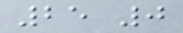25 0
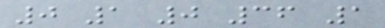0 1 0 36 1
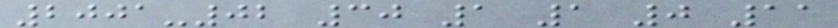2001-02 30 1 1 0 11
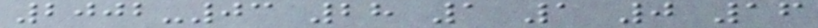2002-03 28 1 1 0 16
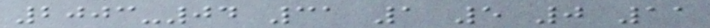2003-04 31 1 5 0 11
